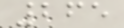265
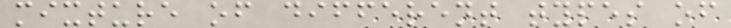mixture of different types of
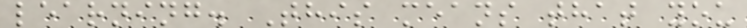learning. This means that you
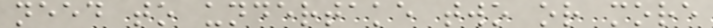need to undertake two or more
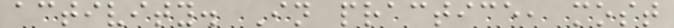activity. In practice, most
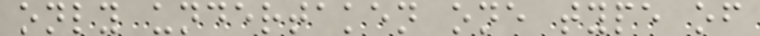only undertaken one type of
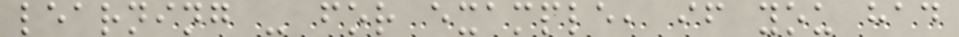learning - for example, if you had
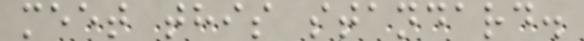meet this standard.
